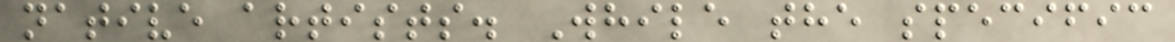native artists. While the specific
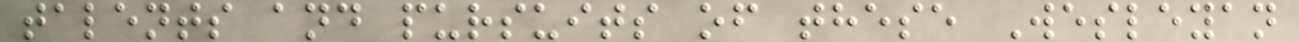talents and pursuits of these Wesleyan
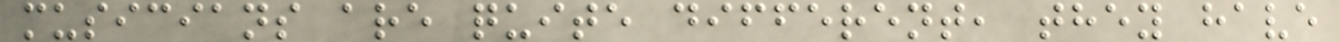musicians are quite different, they have
